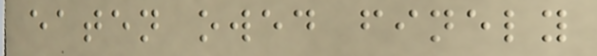eaten owed finely
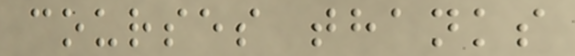courses thanks
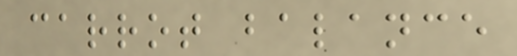carrot balance
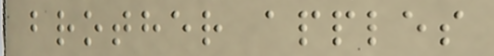brother apples
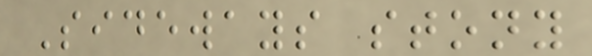Sideways stony
